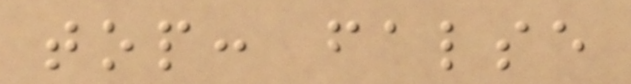top: false
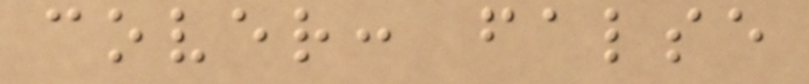cover: false
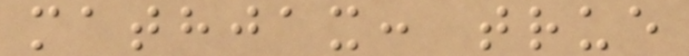mathjax: true
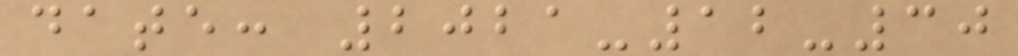date: 2021-12-30
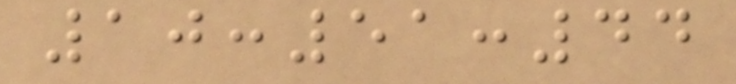10:51:44
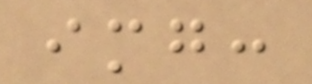img:
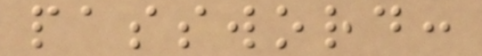password:
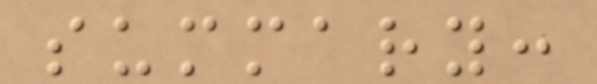summary:
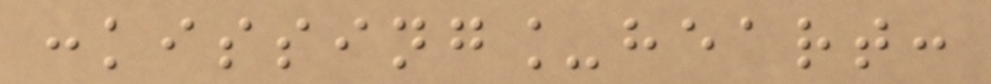:kissing_heart:
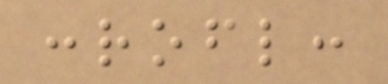:rofl:
